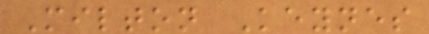Milton Keynes
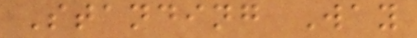Standing Way
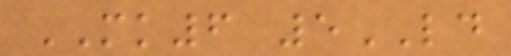MK6 5LD
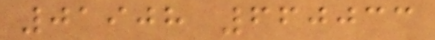01908 660033
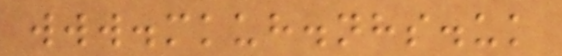www.mkuh.nhs.uk
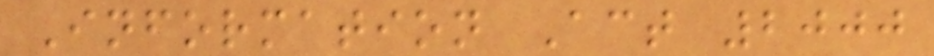Information Act 2000
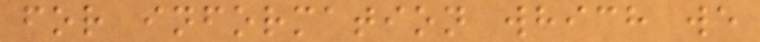for information which we
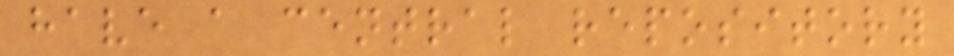have a central repository
